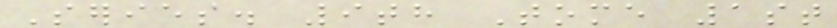Series. 9th Tome 1st
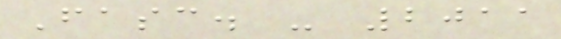Fasc. - 2011
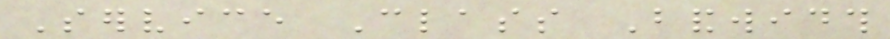Service Class Bandwidth
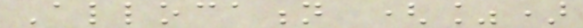Allocation (%)
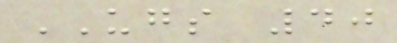UGS 40
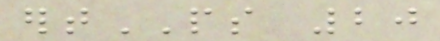ertPS 20
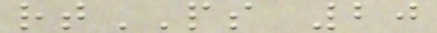rtPS 20
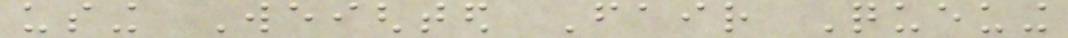using Weighted Fair Queuing
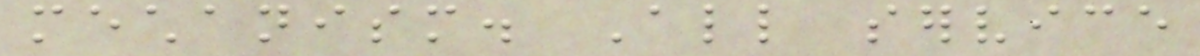mechanism. All service
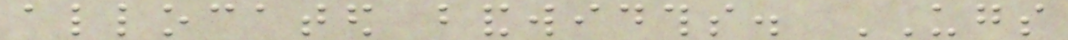allocated bandwidths. UGS
